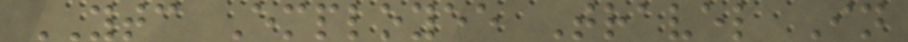YTC Employee Travel In
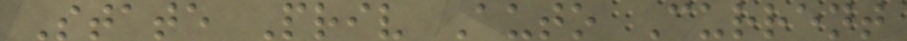State Priv Auto Current
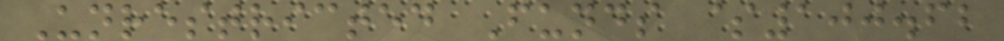Unrestricted Funds $100.62
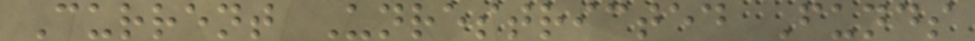Current Unrestricted Funds
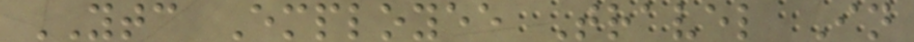YTC Employee Travel In
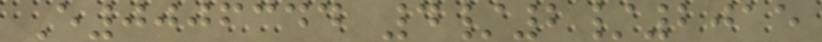E0006344 4/2/2015
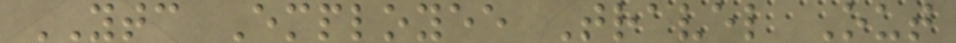YTC Employee Travel Out
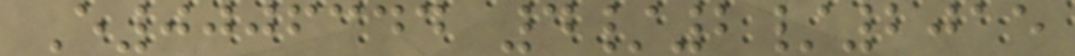E0006344 4/2/2015
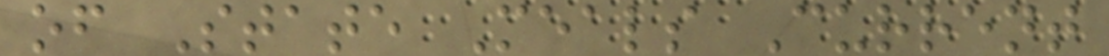of State Meals Current
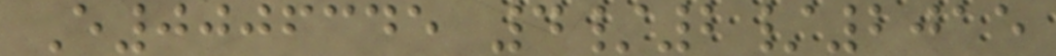E0006345 4/2/2015
